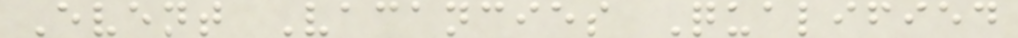Event Vacancies Qualified
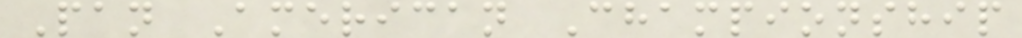Pan American Championship
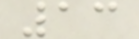13
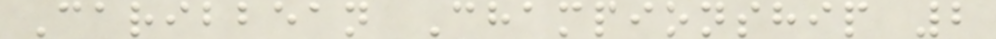Caribbean Championship 2
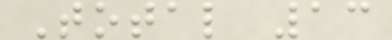Total 13
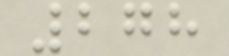278
